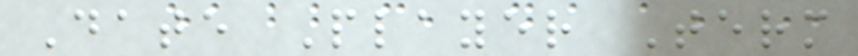Date Player Term
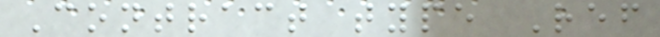Contract type Ref
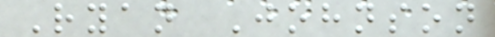Ryan Johnson
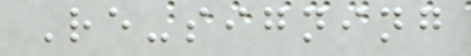Re-signing
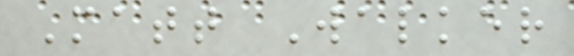Matt Walker
